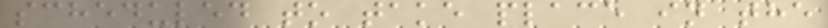scheduled to take place in the
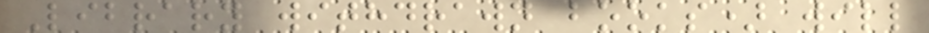Library withdrawn books) will
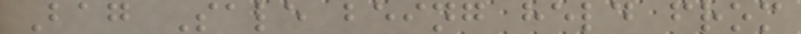Bag Sale being held from
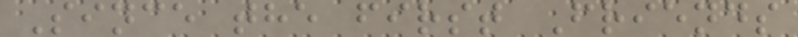Since the first Friends
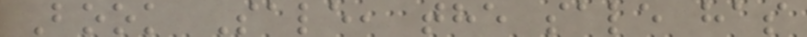Book Sale, the sale has
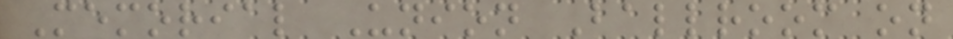Memorial Union Ballroom on
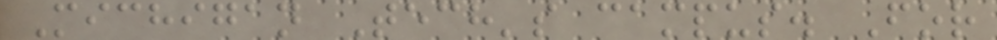Michigan Tech's campus. For
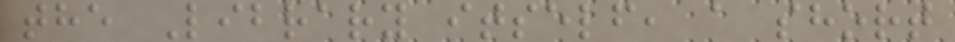the Library itself, a short
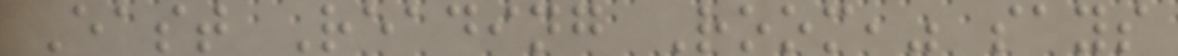East Reading Room," says
